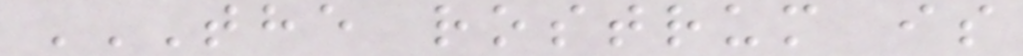THE ROSTRUM IS
